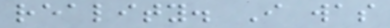reality. I was
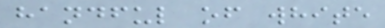handful of white
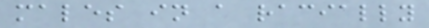males in a racially
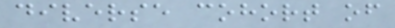diverse cohort of
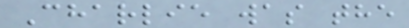Charlie was the
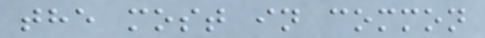the most in common
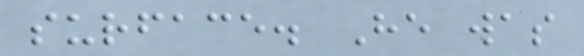surface. He was
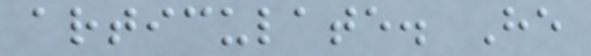articulate. He
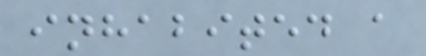inhabited a
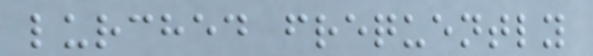lurched frequently
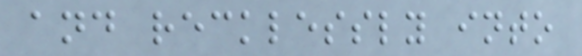and recklessly into
